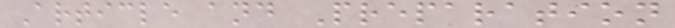Article and Preparation
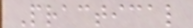Practical
